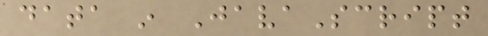data in JavaScript
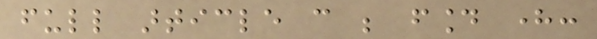full article can be found here:
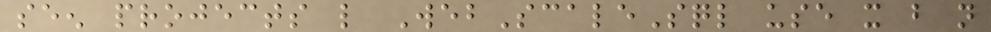seen projects like WebScaleSql use it but not
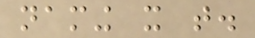naming it that.
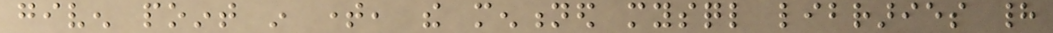given point in time, the mentioned mysql libraries had
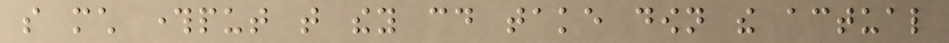so much throughput that they could take down the actual
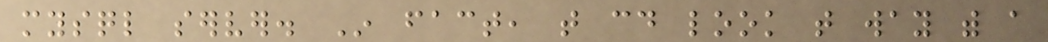mysql server. In fact, that could look that way with a
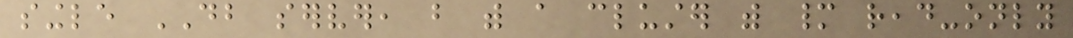single DB server, but with a cluster with many read-only
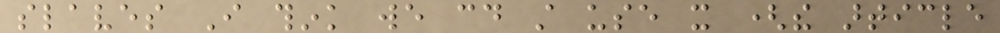slaves I think we could still use it (the article
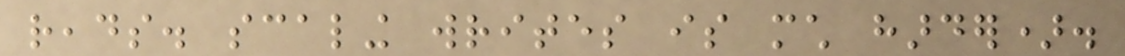reads. scaling writes is much harder).
